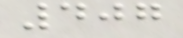407
